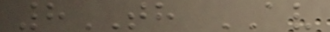8TH AV
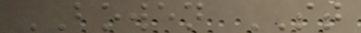BOWEN ST
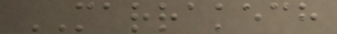MARRAKECH
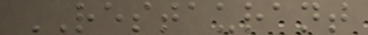RESTAURANT
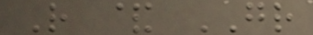R & GR
